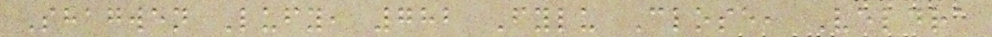Shagwen Lufy, 782 Fylu Close, Veldra
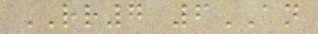RR7 6AN
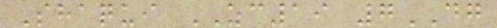Shaqui ZC19 7DG
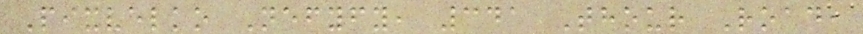Pixvelko Nefyfy, 341 Thour Road,
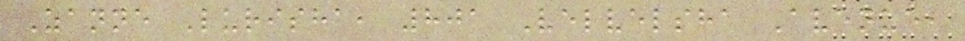Zanne Lurisha, 801 Velvelsha Avenue,
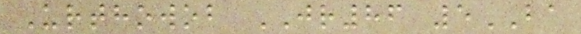Urthowob JR86 5BA
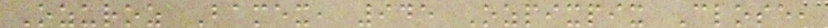Ozuroz Bamex, 945 Ozpixpix Close,
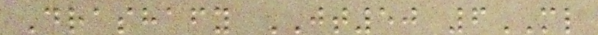Drashafy JT50 6ML
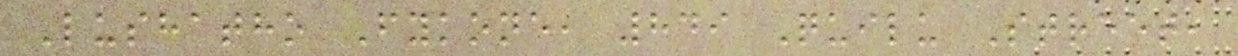Lushatho Fykone, 849 Quilu Street,
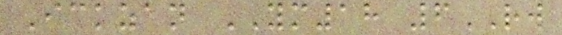Ickzan YM18 6RW
